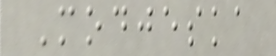Modjeska
